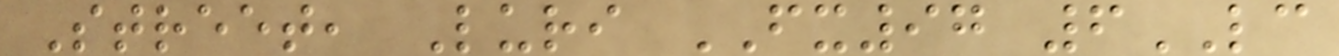Street, Luri FX97 6LC
